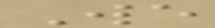We
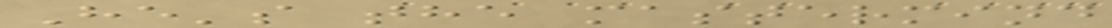He's the mastermind
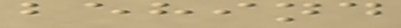behind
